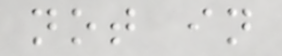not in
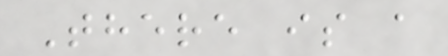There is a
